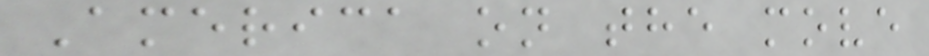America on the move
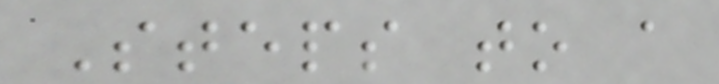Steps to a
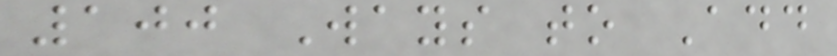100 Ways to Add
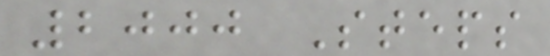2000 Steps
